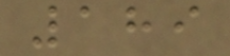189
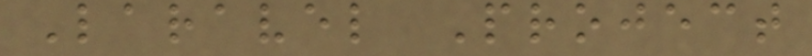Laravel Project
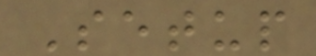Setup
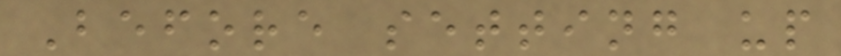Before setting up
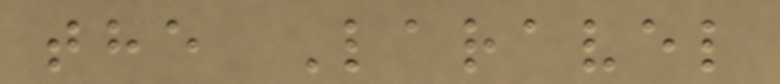the Laravel
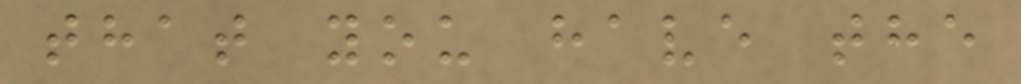that you have the
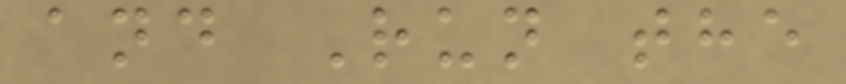and Run the
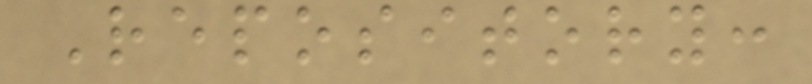Repository:
